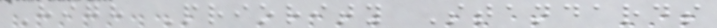High Priority Standards
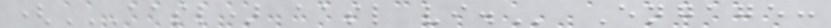(AASL) AASL VI. Engage:
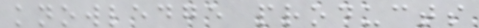knowledge products
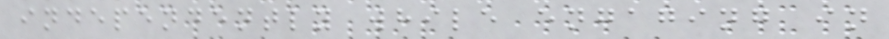independently while engaging in
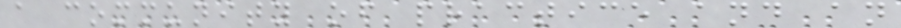a community of practice and an
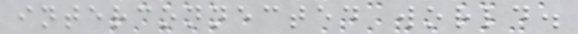interconnected world.
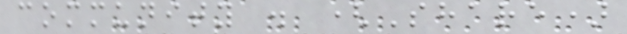community . (Share)
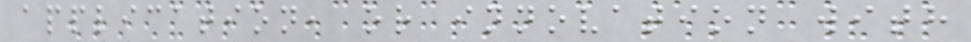application, or innovation with
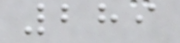289
